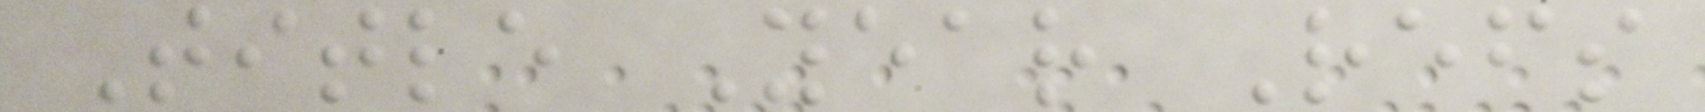Title Year Refs
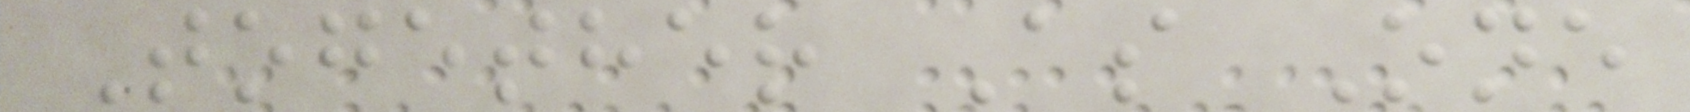Together As One
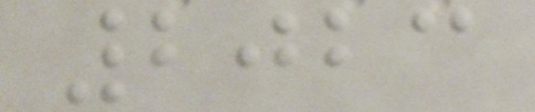2023
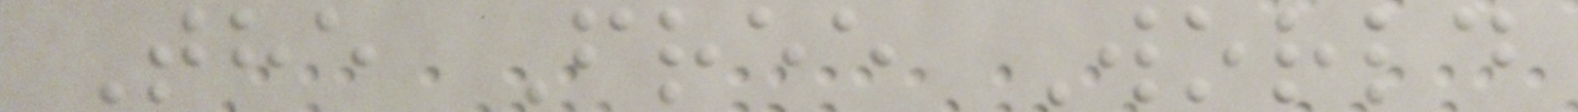The Free World
